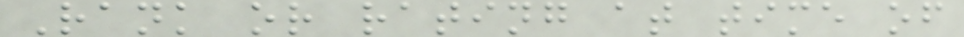Rank or rating at time of
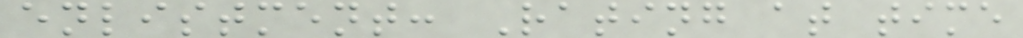enlistment: Rating at time
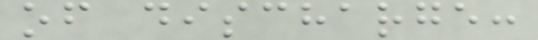of discharge:
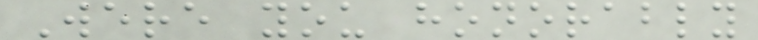Were you honorably
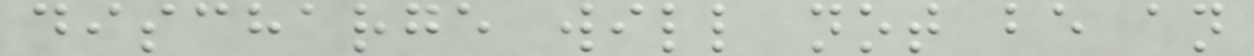discharge will not be an
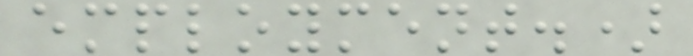employment.)
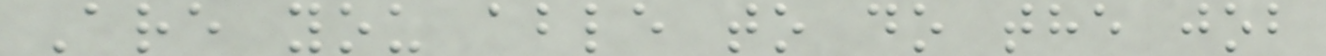Are you able to do the job
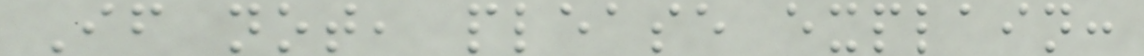If not, please explain:
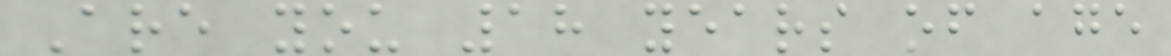Are you 18 years of age
